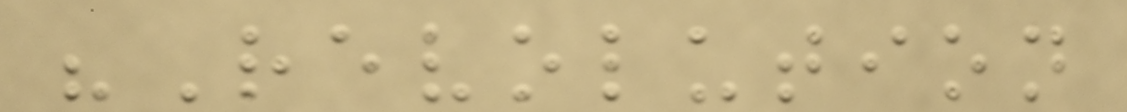"Revolution
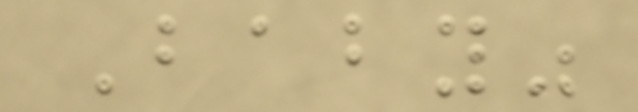Baby"
